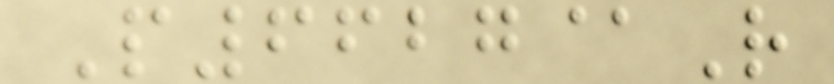P6627@R
